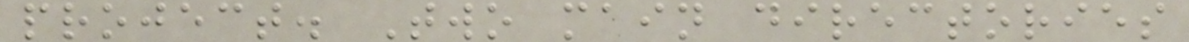project. Two main directories
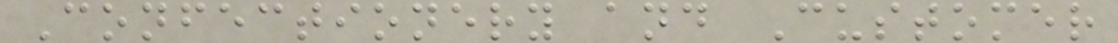Confectionery and Customer
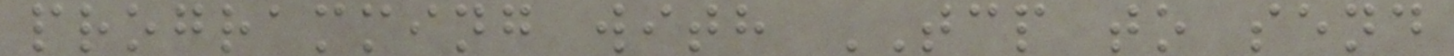programming with TCP to send
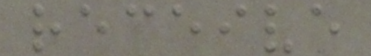receive
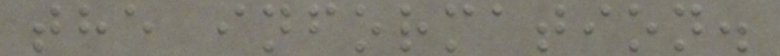the information.
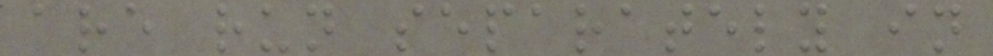are run separately in
